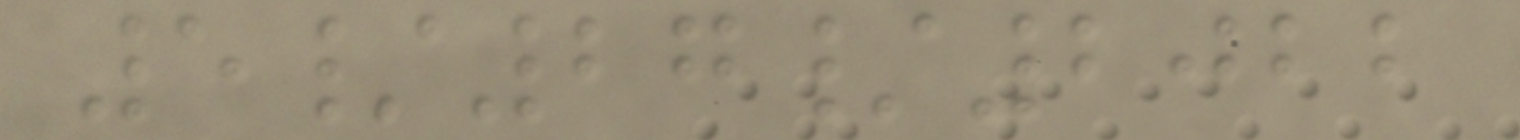5/27/2022
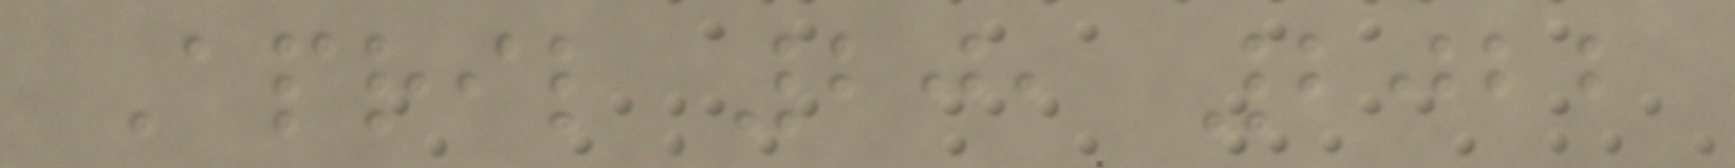April 20, 2022
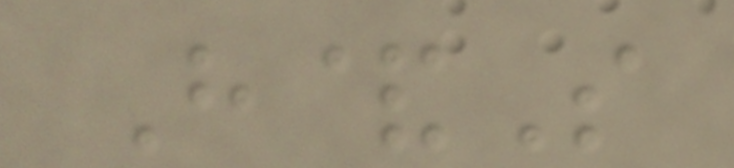H&S
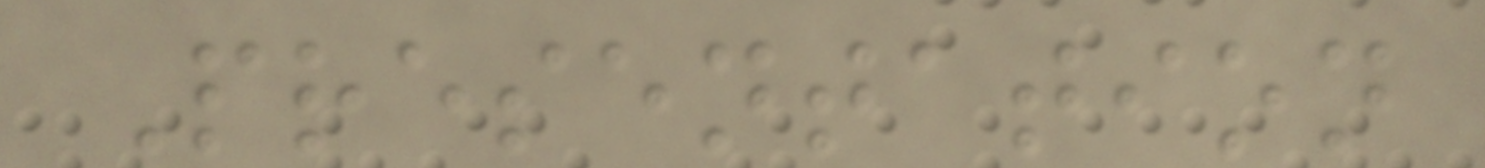Presentation
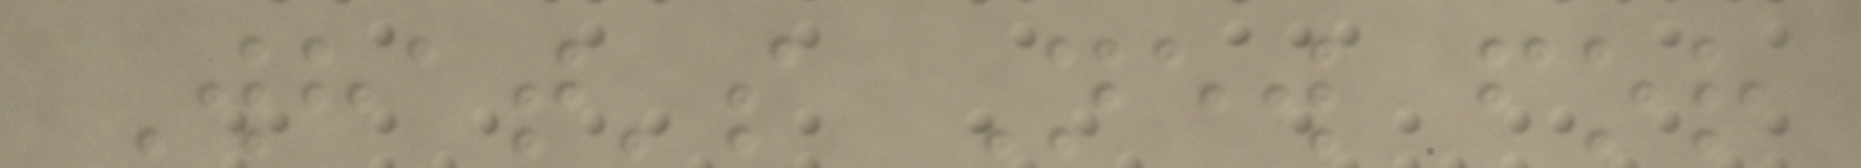What's New for
